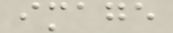image
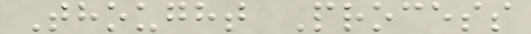Thought Process
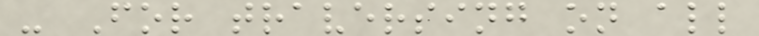- For traversing on all
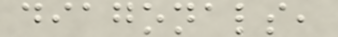diagonals,
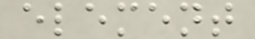element
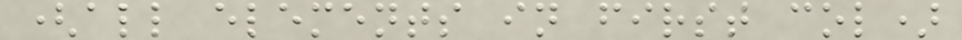(all elements in first col)
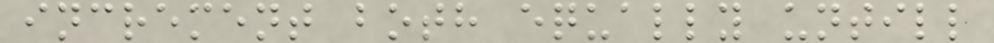increment both equally untill
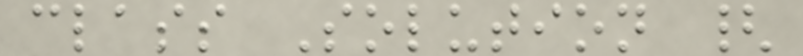class Solution {
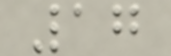17
